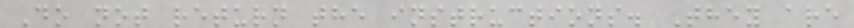Do not return the instructions. They are
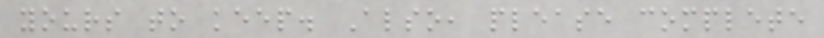yours to keep. Also, please complete
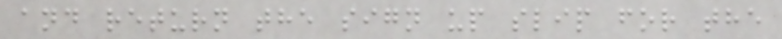and return the sign up slip for the
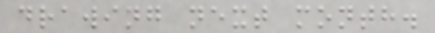drawing next month.
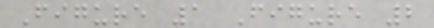Figure 1 Figure 2
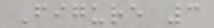Figure 3
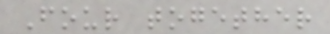Four together
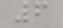6
